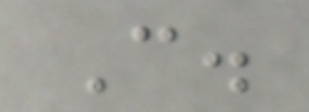C.
